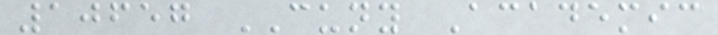10657 CUNY Academic
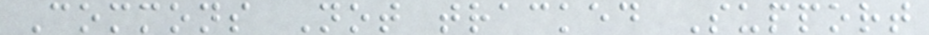Commons Not tracked Support
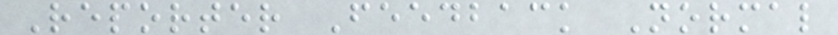Reporter Feedback Normal
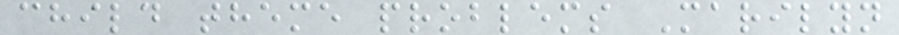child theme problems Marilyn
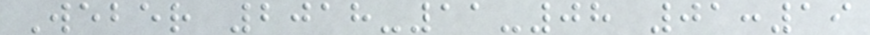Weber 2018-11-08 01:19
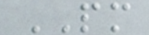PM
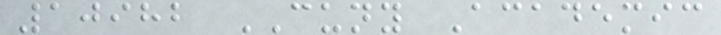10982 CUNY Academic
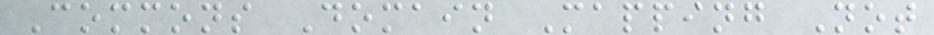Commons Domain Mapping Not
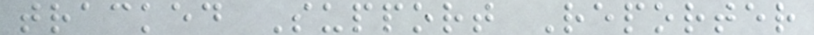tracked Support Reporter
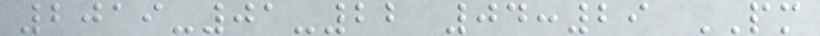2019-01-22 04:29 PM
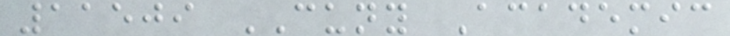11509 CUNY Academic
